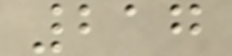217
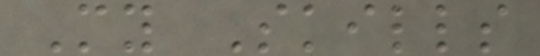My Skills
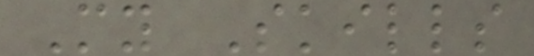My Skills
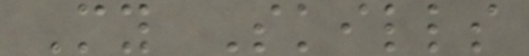My Skills
